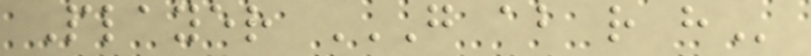Player G AB R H
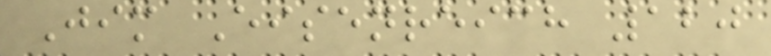Jim Eisenreich 120
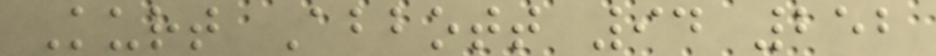Kurt Abbott 94 252
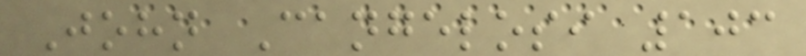John Cangelosi 103
